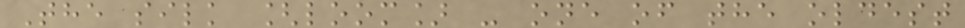The silk [loom] - one of the oldest
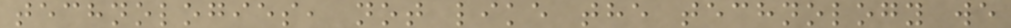technologies, not like the technology we
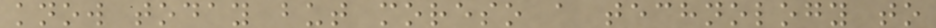know today but moreso a technology to
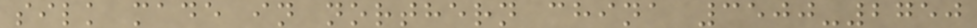silk made in northern china 3500-2750
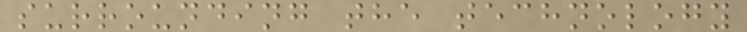surrounding the technology
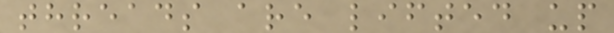threads are lifted up
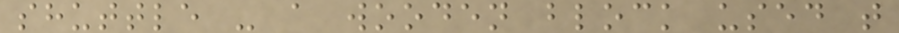shuttle - a wooden block used t
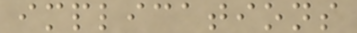implications
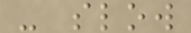- slow
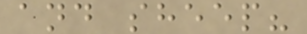and sheep?
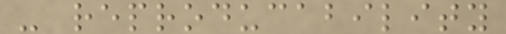- reproducability
